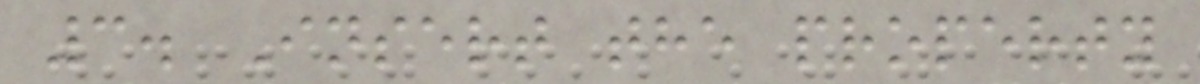3. Insert the property
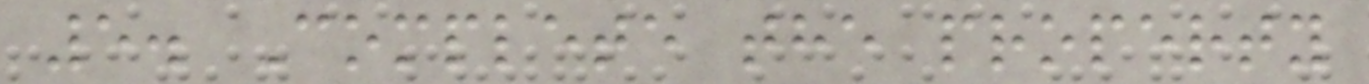5. Complete the property
